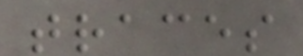traces
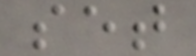set
